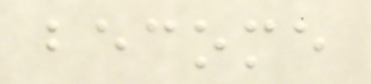become
